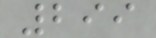299
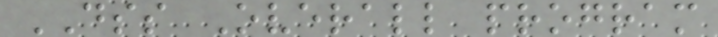DSS Overall program
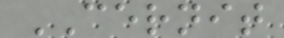CERNIT
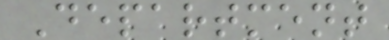Department
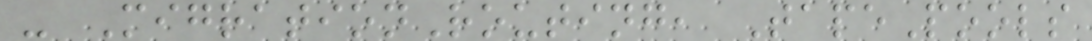- MigrationRouting, TapePools
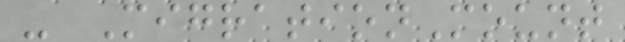- MigrationMount
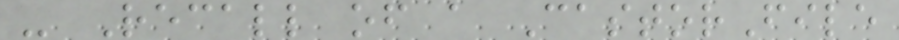- Recall of a CastorFile
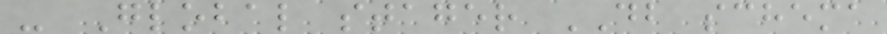- Global stager DB schema
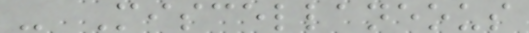- Miscellaneous
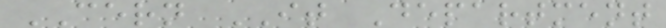CERN IT Department
